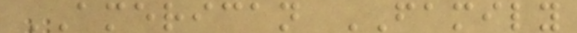AMERICAN FAMILY
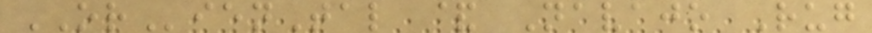ORienTal & Navajo Rug
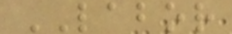LABOR
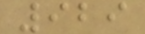929
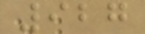927
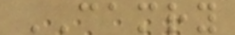CAMRY
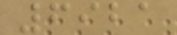6921
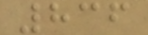836
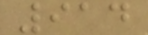914
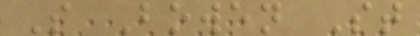S Bowen St
